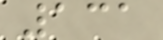131
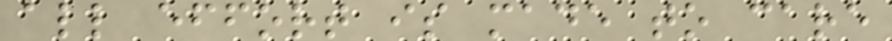all effort is made to care
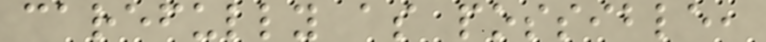carefully as possible,
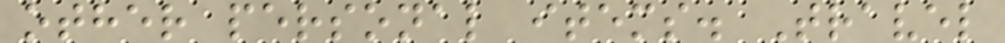other personal items. Travel
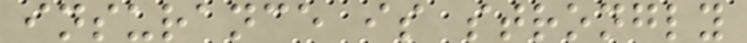insurance is strongly
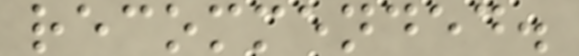recommended.
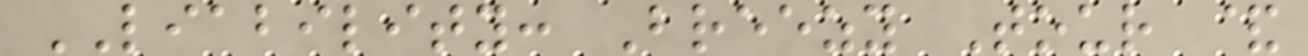LIABILITY: Breezy Tour &
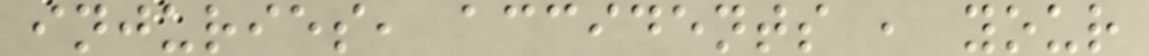injuries, accidents , your
